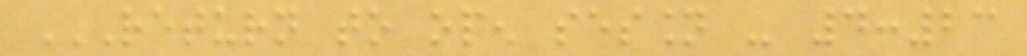RETURN TO OPEN SESSION - 4:23
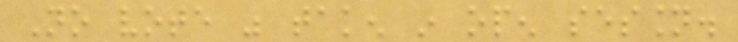No vote was taken in open session.
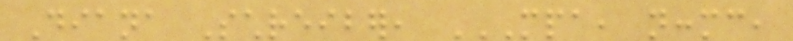Diana Schreiber, MPA, NCCMC,
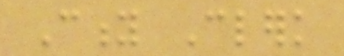City Clerk
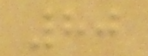80
